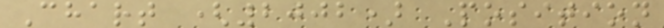Chart (2002) Position
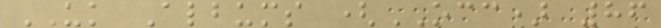UK Albums (OCC) 86
